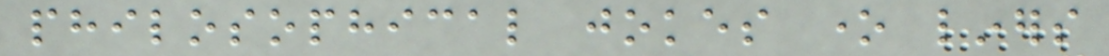philosophical jokes one liners
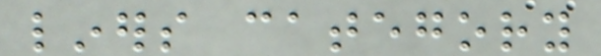liners category
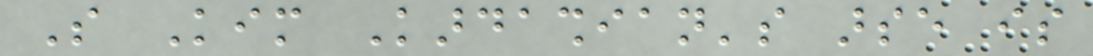So Kim Kardashian's arse is
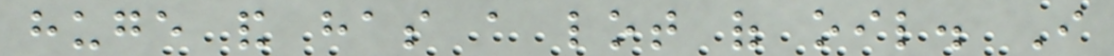huge and has a lot of oil. I
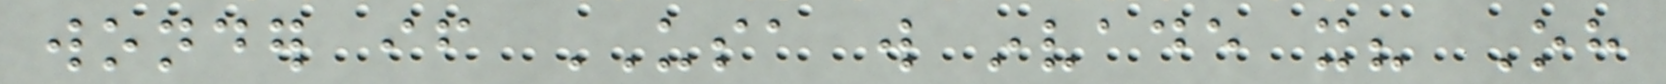wonder if USA will invade it? Oh
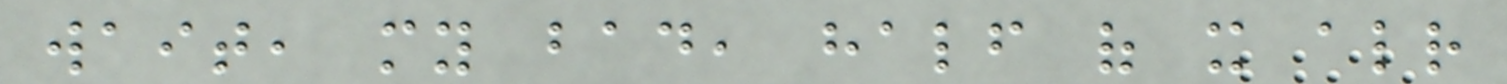wait, my bad, half of it already
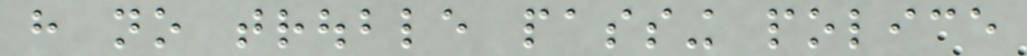have no trouble passing police
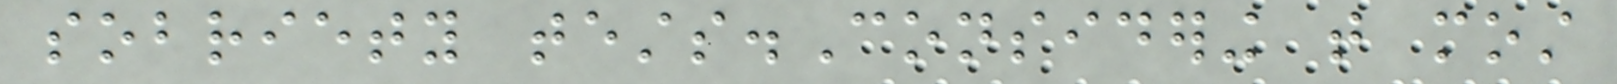sobriety tests.Considering that most
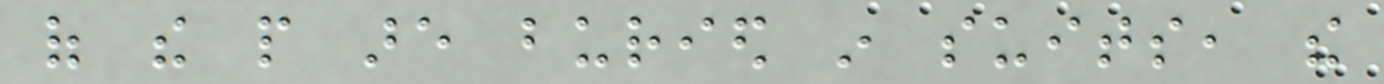of the people are buried in suits, the
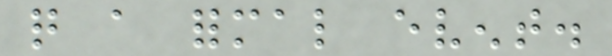quite a formal event.
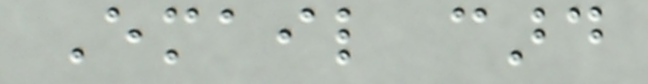Email card
